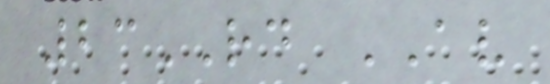23RD AV
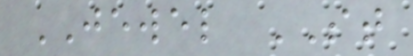JEWEL ST
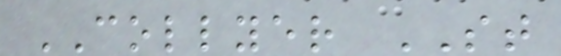COLLYER ST
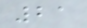21
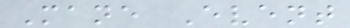Mane Event
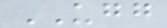UGG
